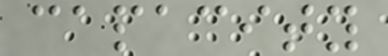capacity
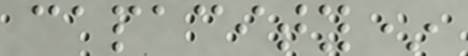capacity*
